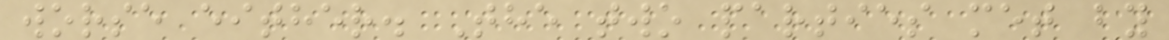worse either. The two parties met by
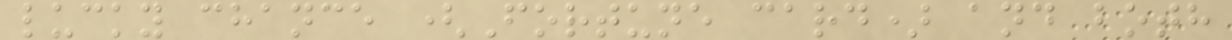lucky chance (Fortune card) and both
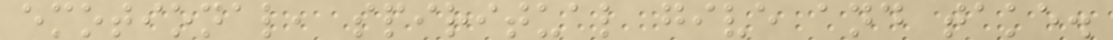emotional, spiritual give and take.
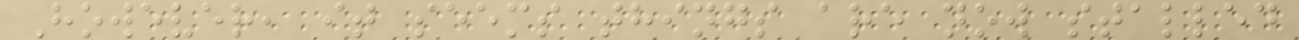However, it seems things are now stalled
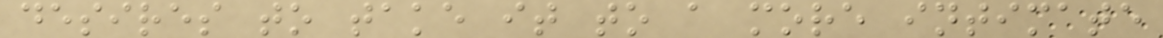desires to take it to a more intimate
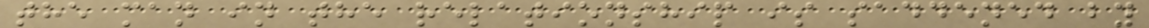the man in the relationship is saddened by
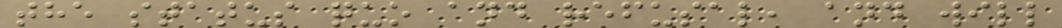the status quo and refusal, and will
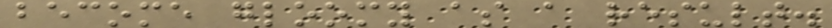become gloomy as a result.
